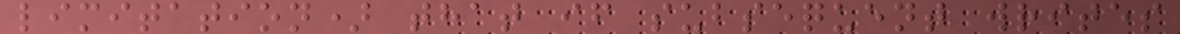limitation) that if subsequent writes
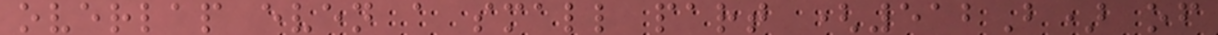overlap even a small part (512B) of
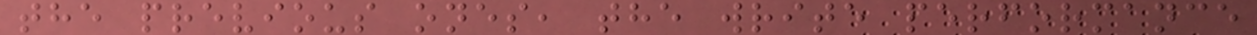the previous ones, the write performance
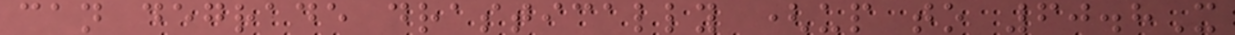can degrade drastically (up to 60.8X
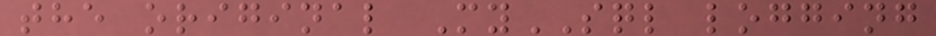the original MySQL logging
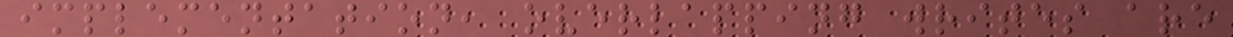implementation, overlapping writes are
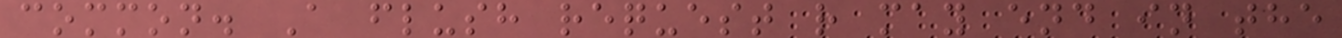common. A flush request r may end in the
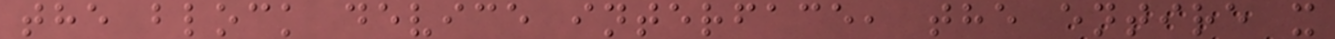the block device interface, the entire x
